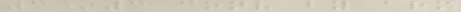3*3 conv by arm
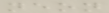neon
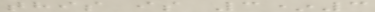this is 3*3
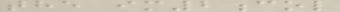the im2col
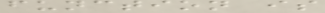function is
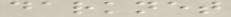darknet
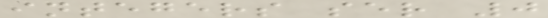integers ser 0
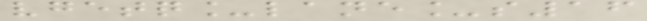vgetq_lane_s16
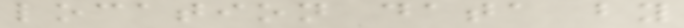location data by
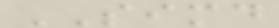SIMD
